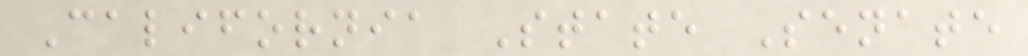California State Senate
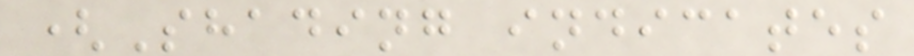(Shading indicates
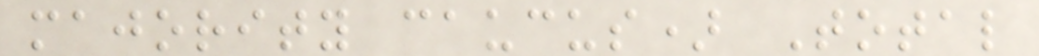majority caucus) Total
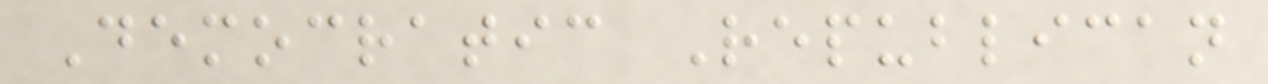Democratic Republican
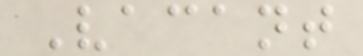Vacant
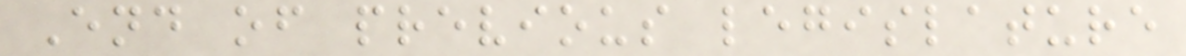End of previous legislature
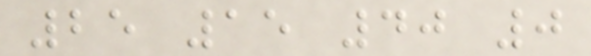25 15 40 0
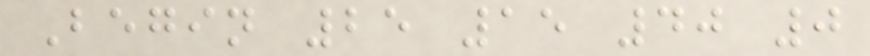Begin 25 15 40 0
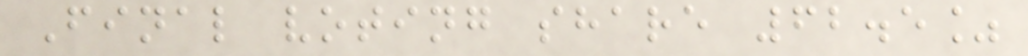Final voting share 62.5%
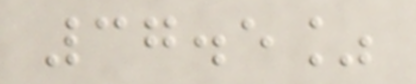37.5%
